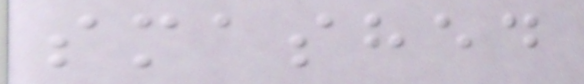smashed
